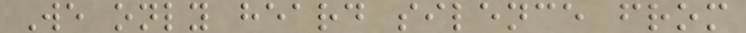We only heard silence from
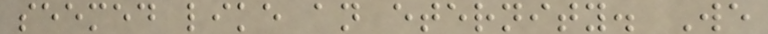seemed like an eternity. We
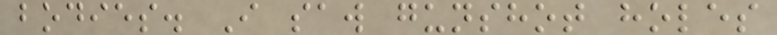bodies. I saw gunshot holes
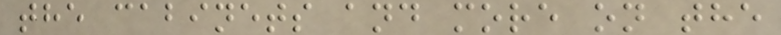the cabinets and more on the
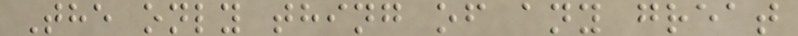The only thing of any great
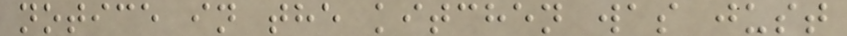notice in the kitchen was just
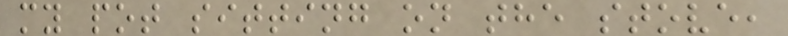my pot sitting on the stove,
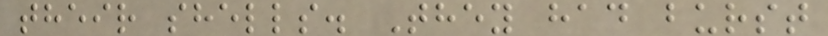their shells. They had burst
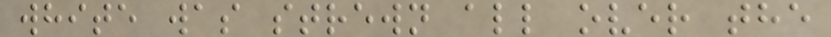white was strewn all over the
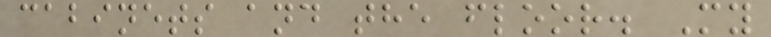cabinets and the floor. My
